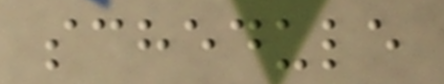schedule
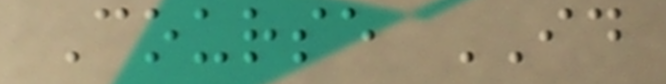Course ID
